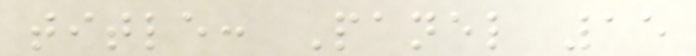title: Panel 15
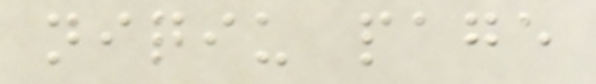niqiu page
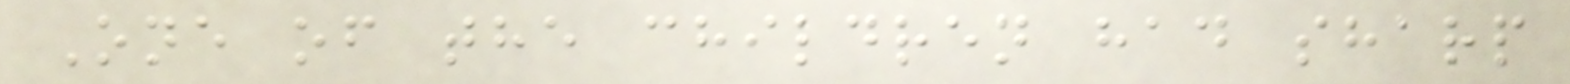One of the children had sharp
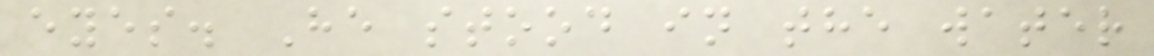eyes. He stood in the water
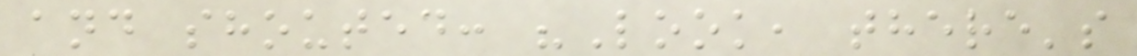and shouted: "Look, there's
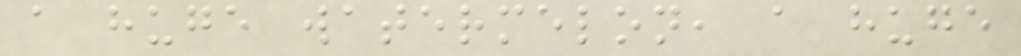a huge watermelon, a huge
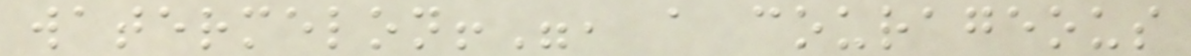watermelon!", a courageous
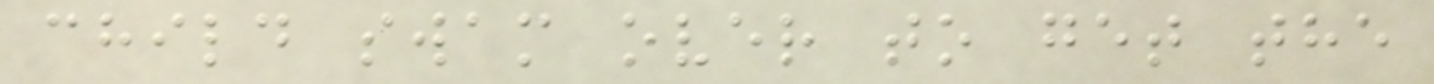child swam over to get the
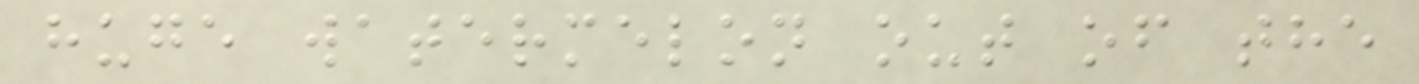huge watermelon out of the
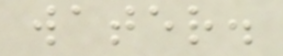water.
